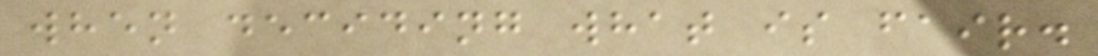when deciding what is fair.
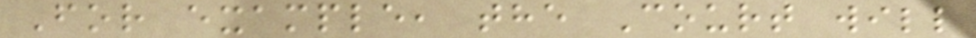For example, the Court will
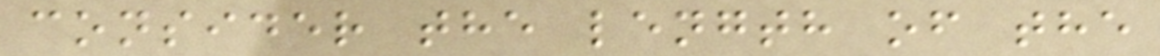consider the length of the
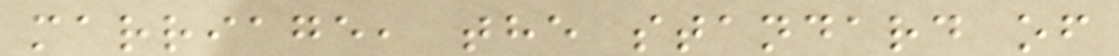marriage, the standard of
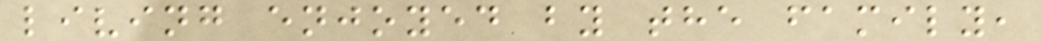living enjoyed by the family,
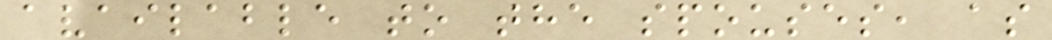available to the spouses, as
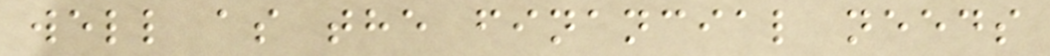well as the financial needs
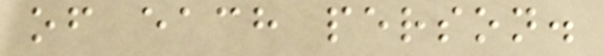of each person.
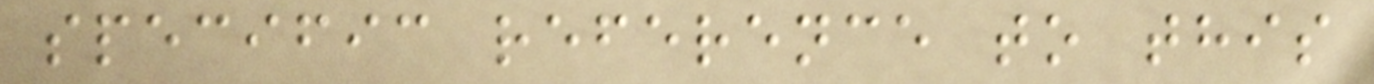specific reference to this
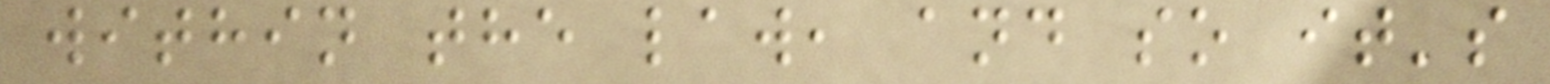within the law, and so it's
